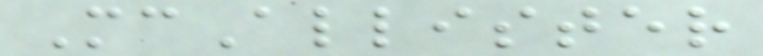McAllister
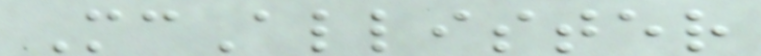McAllister
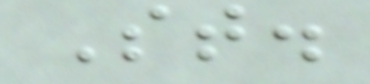St.
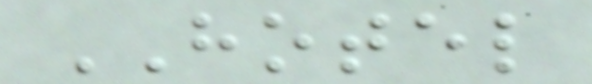HOTEL
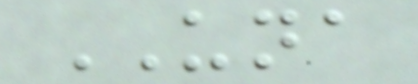UNA
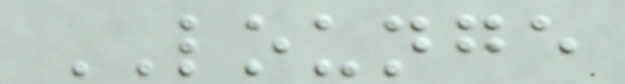LOUNGE
